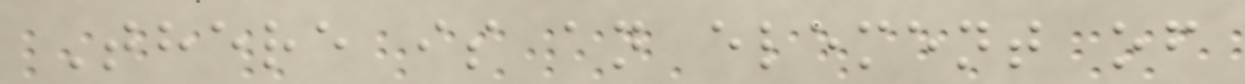There is an element of
